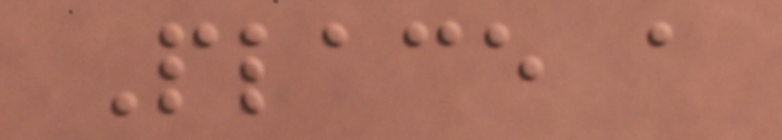Place a
